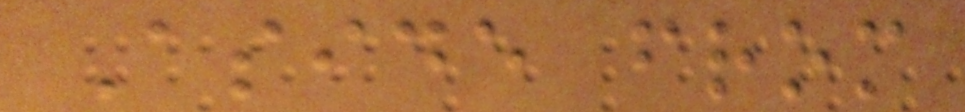Aside from
